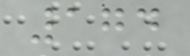174
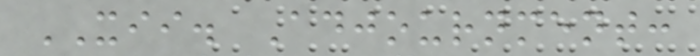XII. Adjournment:
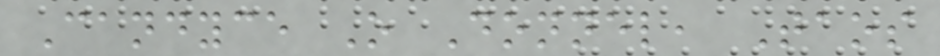Candyce O Donnel, Taos
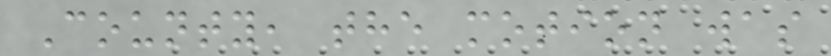County, the motion was
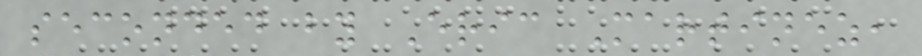seconded by Eric Martinez,
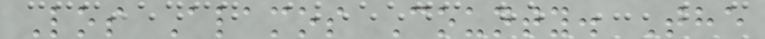Los Alamos County. The
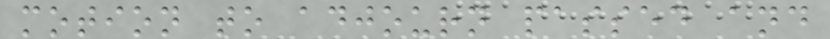motion to adjourn passed and
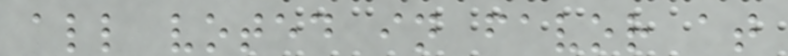all voted in favor at
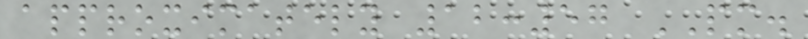approximately 12:57 PM.
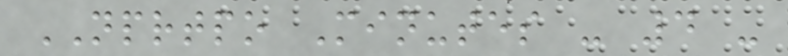NPRTPO Minutes - 4 -
